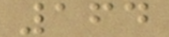164
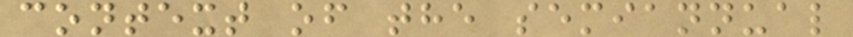context of the semiannual
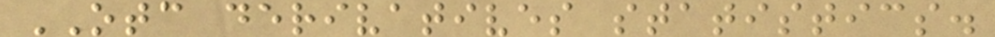OTC derivatives statistics.
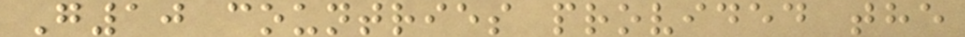G10 countries provided the
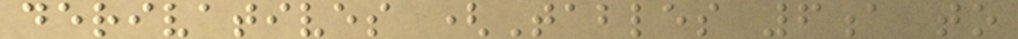derivatives (Tables 6a to
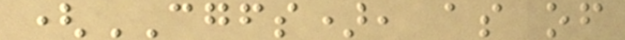(CGFS), as of
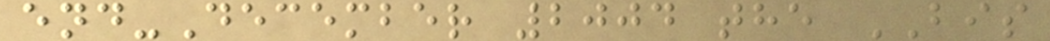end-December 2004 the BIS
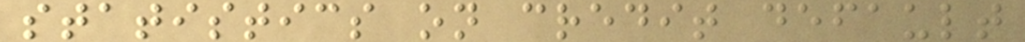statistics on credit default
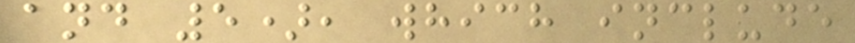and 5), which include
